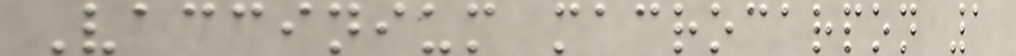Vaccinium macrocarpon 1
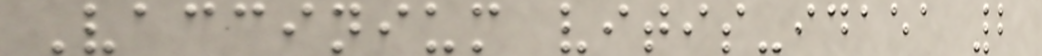Vaccinium vitis-idaea 2
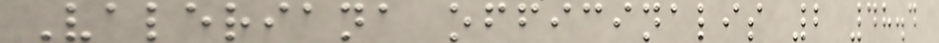Valeriana officinalis 2 48.4
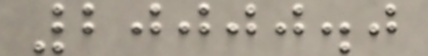20000.0
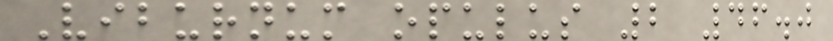Viburnum opulus 2 46.0
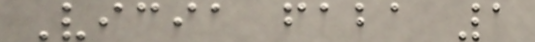Vicia faba 1
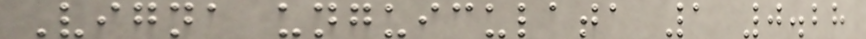Vigna unguiculata 1 0.28
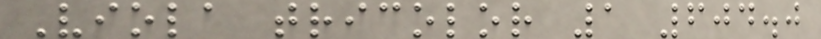Viola tricolor 1 604.0
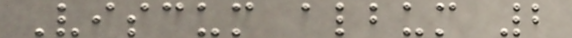Viscum album 2
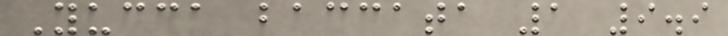Yucca baccata 1 9.9
